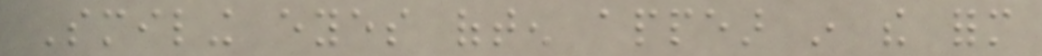Smiling eyes often appear in the form
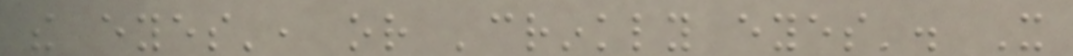the eyes', or 'crinkly eyes'. It
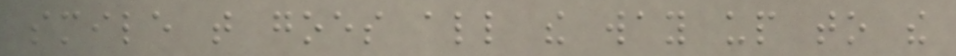smile that goes all the way up to the
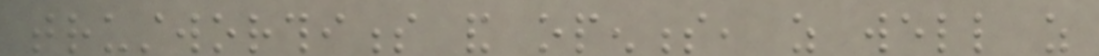trustworthiness and openness, as well as
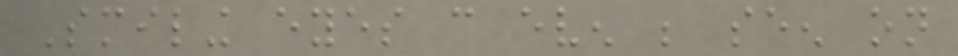Smiling eyes can even be seen on
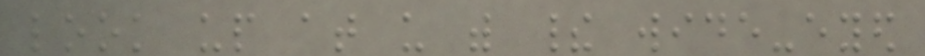look up at us with their wide-eyed
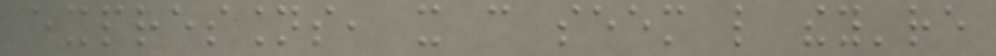expressions, it can seem like they're
